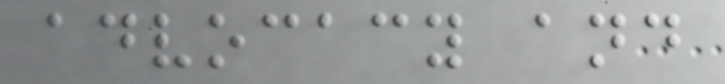advocacy and
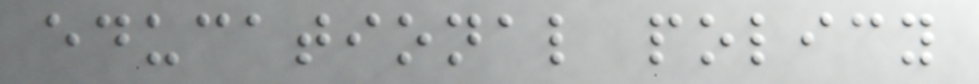educational policy
